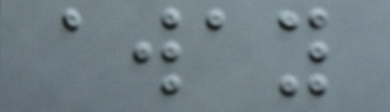away
